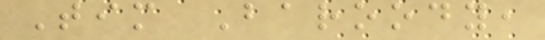Tim Baroody,
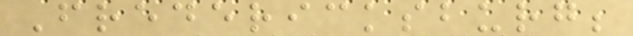Fredericksburg;
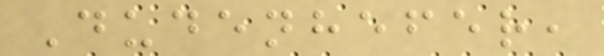Dudenhefer,
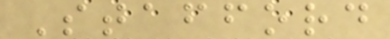Stafford
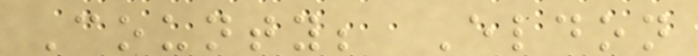County; Eldon
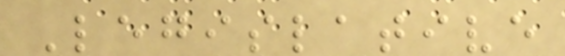Legislative
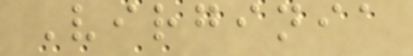Virginia
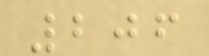206
